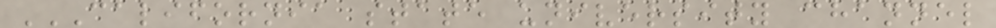CALIFORNIA STATE UNIVERSITY CHANNEL
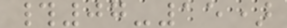#07-15)
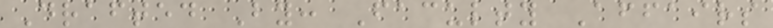Drafted By: Faculty Affairs
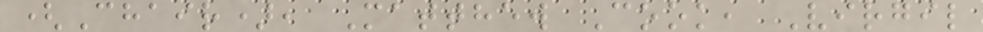(Chair), Matthew Cook, Virgil
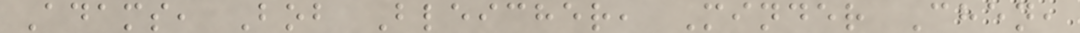Adams, Bob Bleicher, Minder Chen,
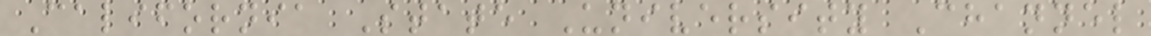California State University Channel
